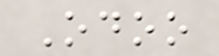Odoo
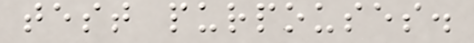test purpouses.
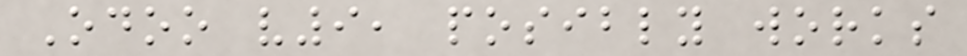Odoo v9, posibly works
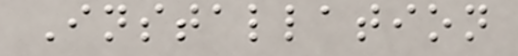Installation
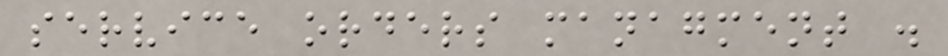service orders managment .
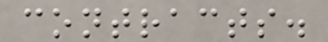contracts.
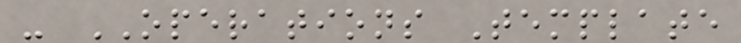- OPERATIONS Template
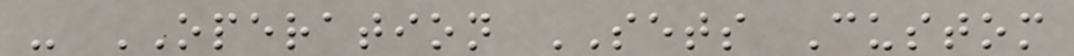- OPERATION SETS Custom
